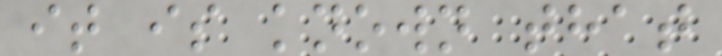it is known that
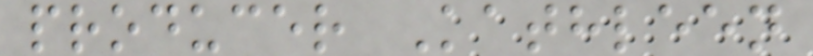producer Kathleen
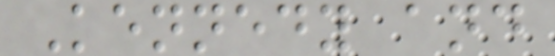Kennedy and
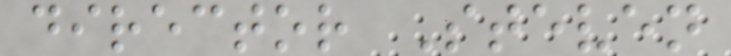director Steven
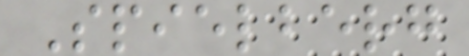Spielberg
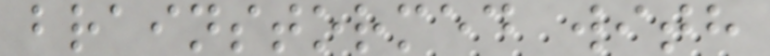brainstormed with
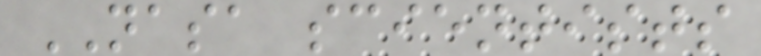NASA scientists
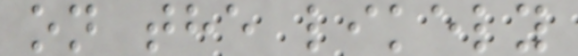on the likely
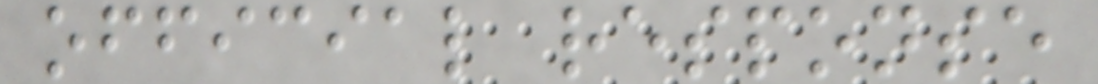official response
